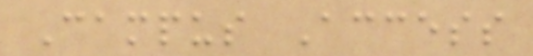Campus Access
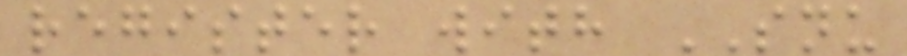register with SNU
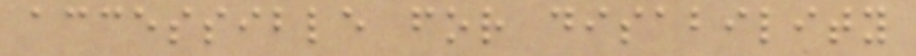accessible for disability
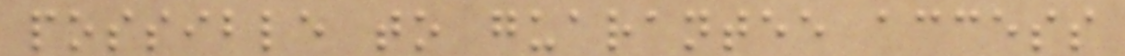possible to guarantee access
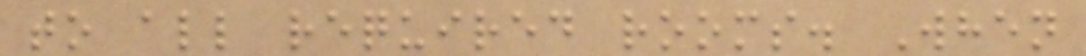to all required rooms. When
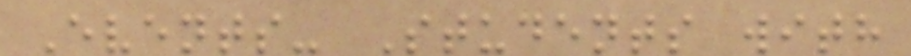Events- Students with
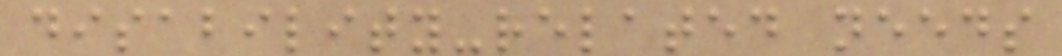disability-related needs
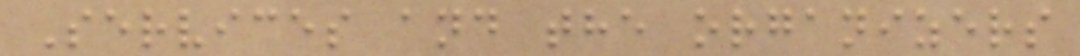Services and the organizers
